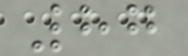87
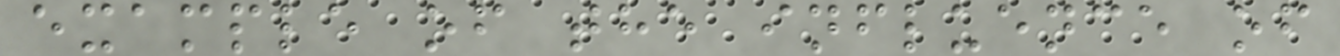example of the influence of
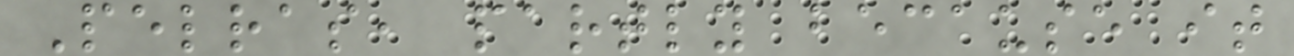Pelras, partly because it
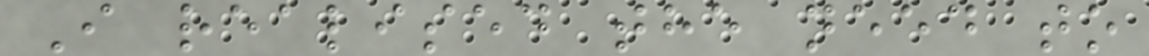I realised the need to
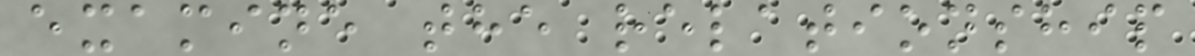examine the relationship
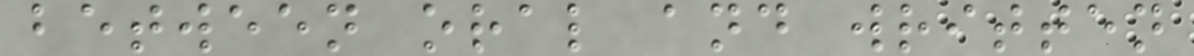between oral and written
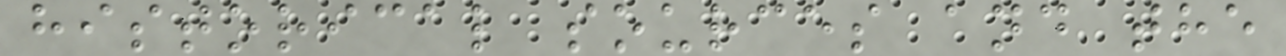historical sources and the
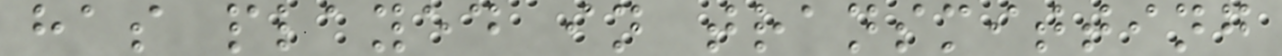has played in transmitting
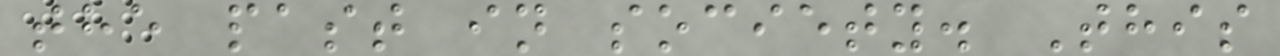the past in society. This
